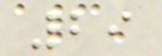29
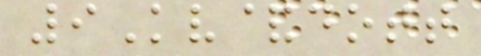9Kv&dott
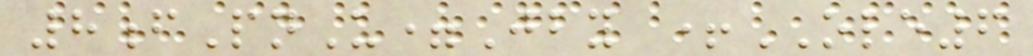8fPnU=Jby +OLE6
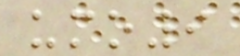umo9
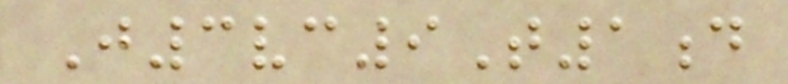J3vc9T1d
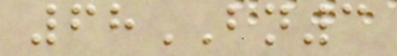68BN3
